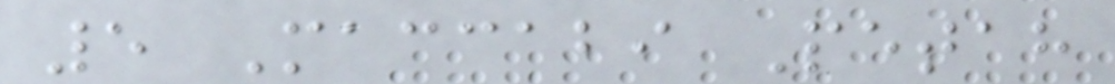5 Maccabi Petah
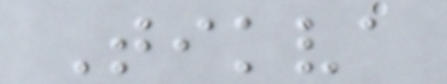Tikva
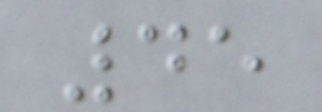45
